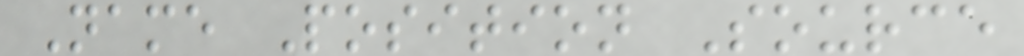Name Position Source
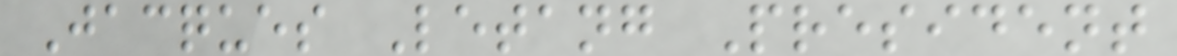Jacques Letang President
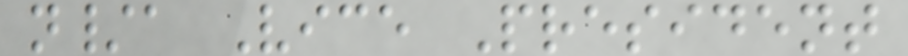n/a Vice President
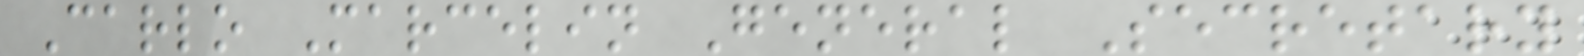Carlo Marcelin General Secretary
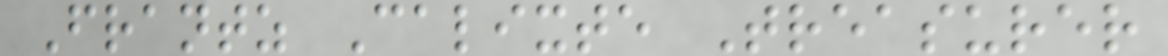Frantz Calixte Treasurer
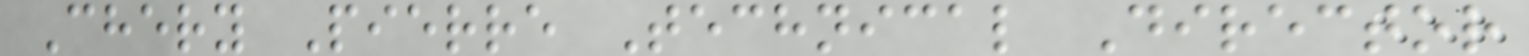Chery Pierre Technical Director
